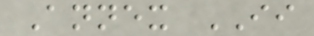Annex II
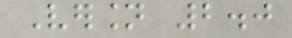Version 2.0
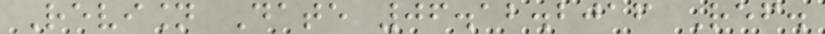Revision Date 06.12.2016 Ref.
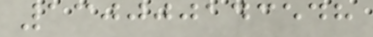130000143548
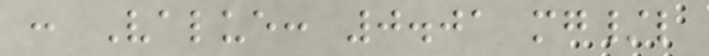: Value: 0.01 mg/l
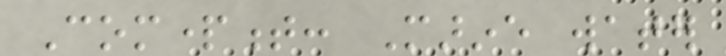Compartment: Marine water
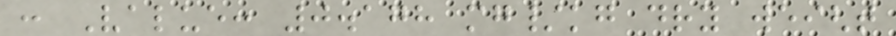: Value: 0.178 mg/kg dry weight
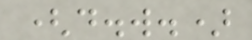(d.w.)
